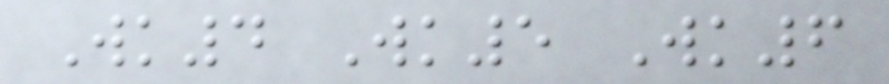Wk4 Wk5 Wk6
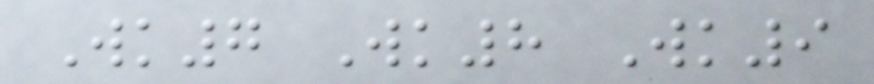Wk7 Wk8 Wk9
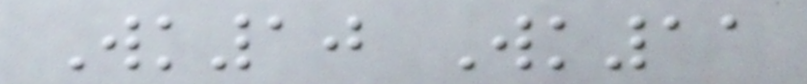Wk10 Wk11
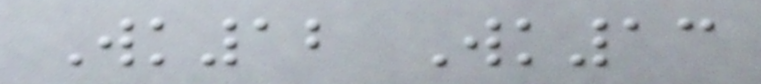Wk12 Wk13
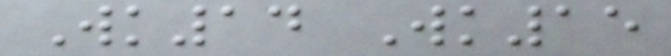Wk14 Wk15
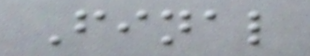Final
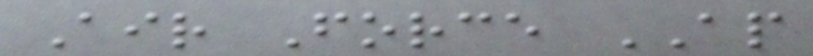Air Force AP
